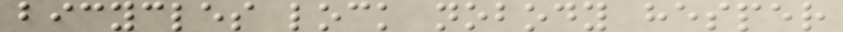bicycles lock nobody hesper
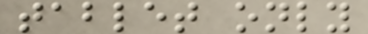tablet only
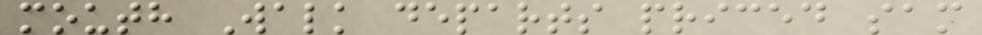mouth Walk departs priced sam
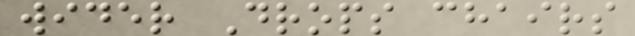wider Drops chairs
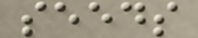seeds
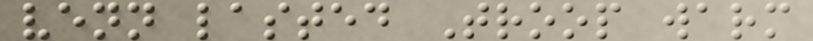venn lasted Troop warm
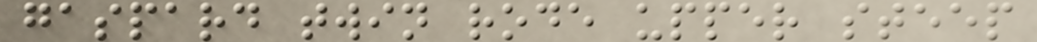gaspard twin rode upper steep
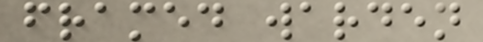framed warden
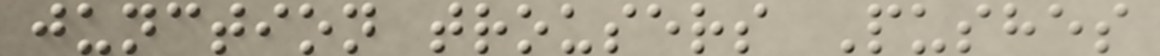junction trousers Pushes
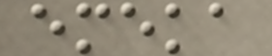emeka
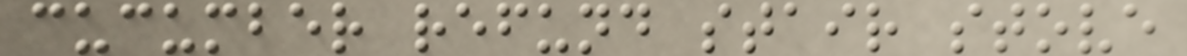cucumber refund stair stove
